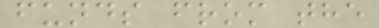funds from the
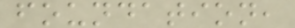foundation,
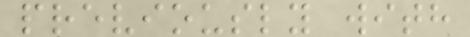previously with
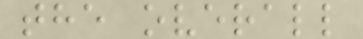the overall
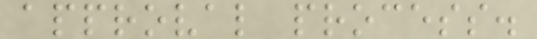approval process.
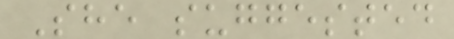She suggested
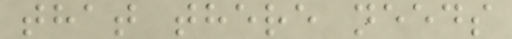that there needs
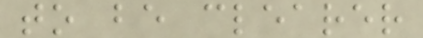to be clearer
